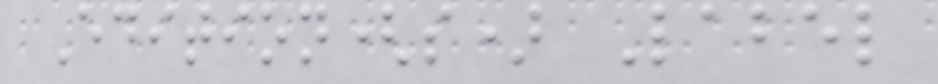Edition(s) Label
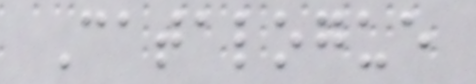Catalogue
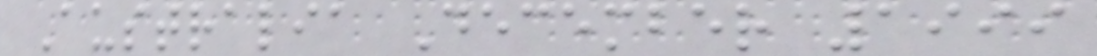Australia December 1999
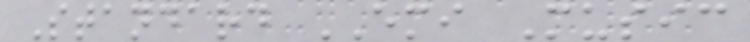Standard EMI Music
